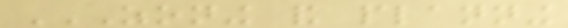ZONING AND PLANNING
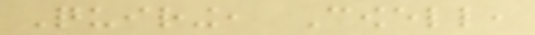Quiring, Cowell,
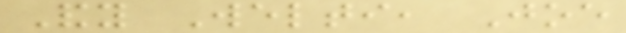Andy Welti, Joe
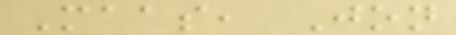Maas, Jon
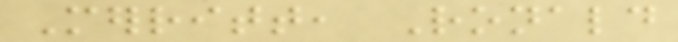Merritt, Ronald
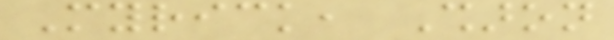Myrick, Sharon
